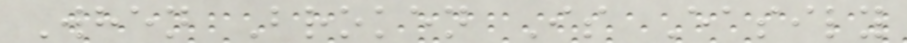When Broken Is Easily
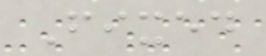Fixed
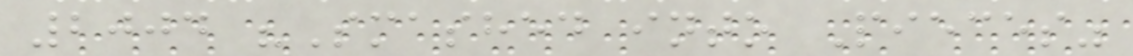2004 "Smashed into Pieces"
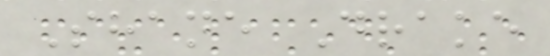Shane Drake
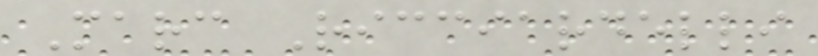Marc Ricciardelli
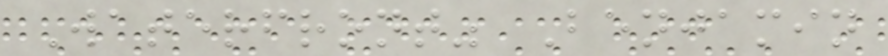Waterfront" Benjamin
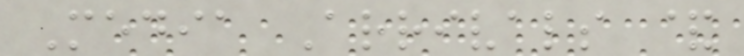Media Arrivals &
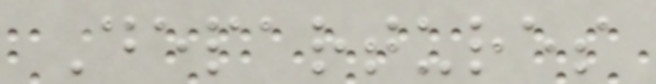Departures
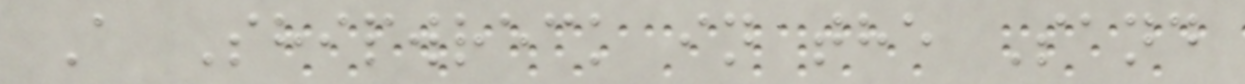A Shipwreck in the Sand
